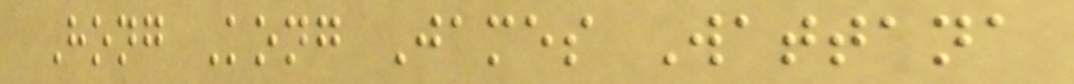Hong Kong James Wattana
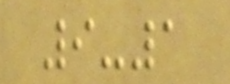9-1
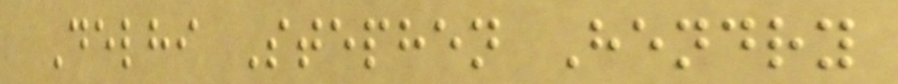Delhi Stephen Hendry
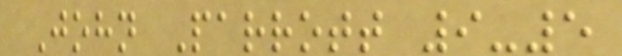John Parrott 9-5
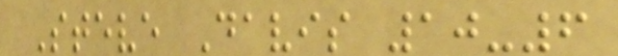Steve Davis 10-6
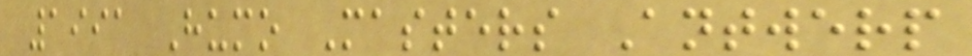1991 Humo Masters Antwerp
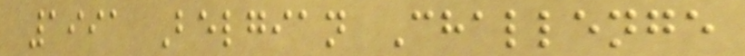1991 Belgian Challenge
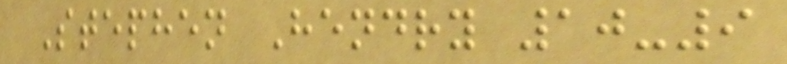Stephen Hendry 10-9
